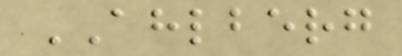AHLBERG
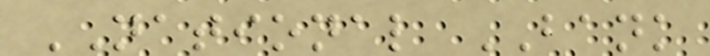NATIONAL BANK
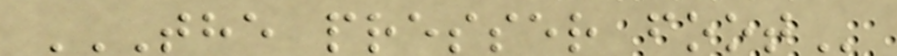THE PRESSER FOOT
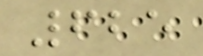625
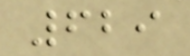629
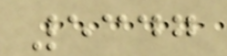5347
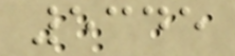5345
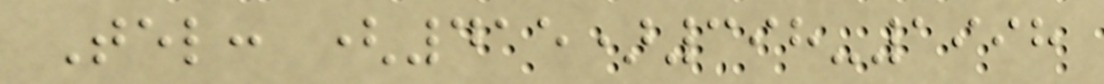Tel: (415)398-1998
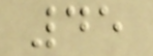45
